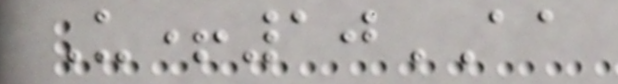U+10AA
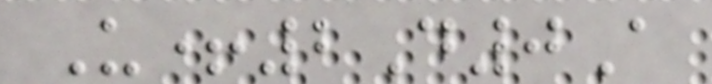U+2D0A
